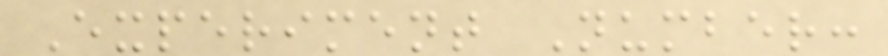Experiment Number:
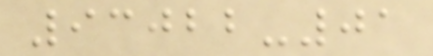93022-01
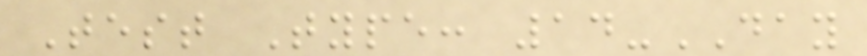Test Type: 14-DAY
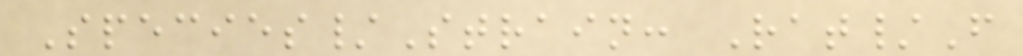Species/Strain: Rat/F
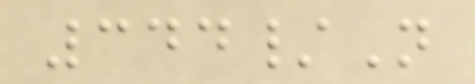344/N
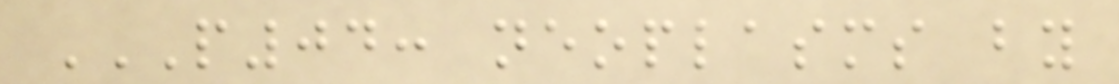P04: NEOPLASMS BY
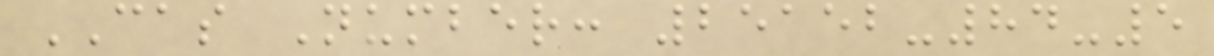CAS Number: 25152-84-5
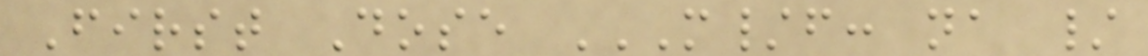First Dose M/F: NA /
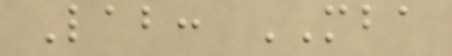Lab: MBA
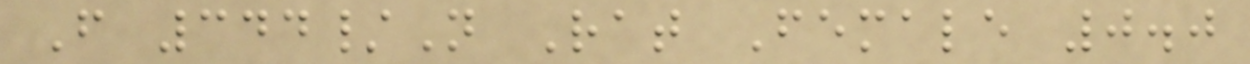F 344/N Rat Female 0.0
